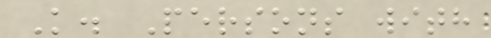K. Persons with
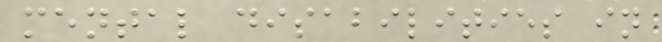mental disabilities in
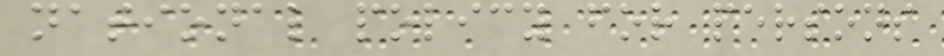national policy for persons
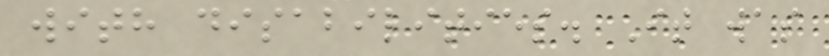with disabilities. It was
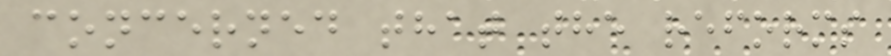concerned that the reforms
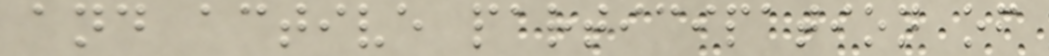and active participation of
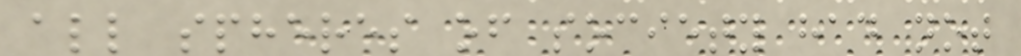all spheres of society had not
